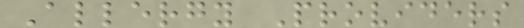Allergy Providers
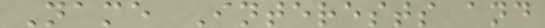Name Interests and
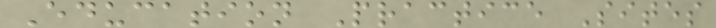Education Practice Sites
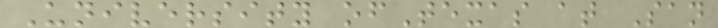University ofTexas at San
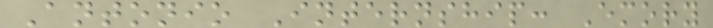Antonio Internship: Emory
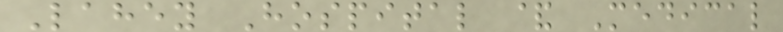Lahey Hospital & Medical
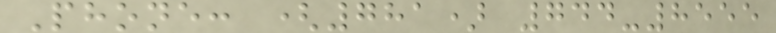Phone: (781) 744-8555
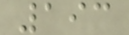193
